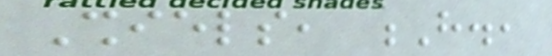Shiels, H.,
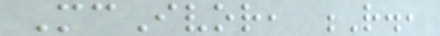McIvor, R.,
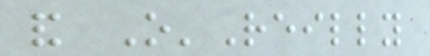and O'Reilly
